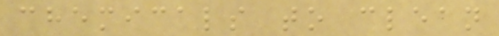chemicals to clean
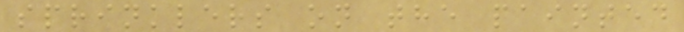sprinklers on the painted
